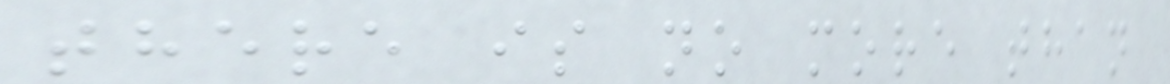there is no more than
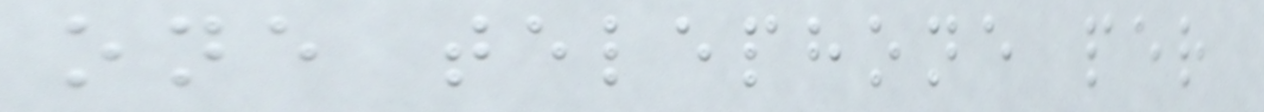one telephone per
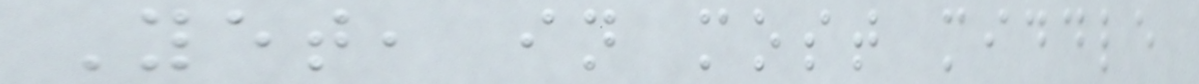Yet, in most middle
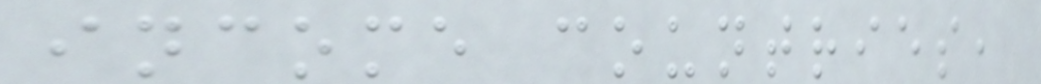income countries,
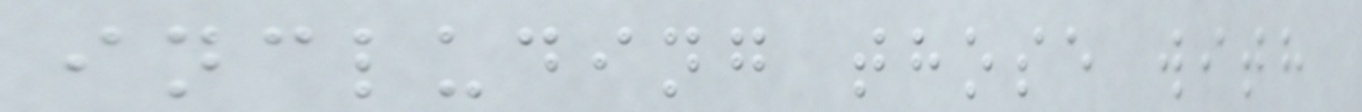including those with
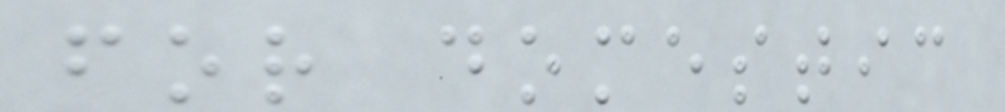for domestic
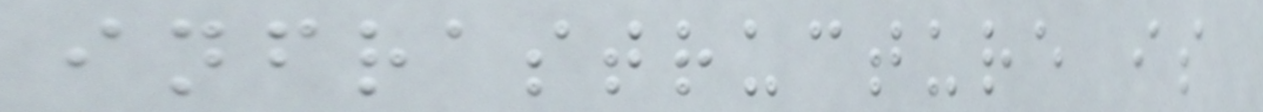infrastructure is
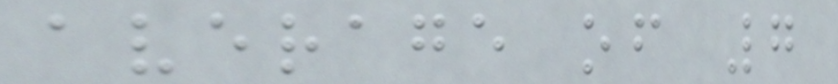average of 7
